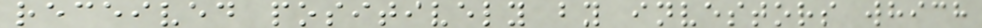received positively by investors which
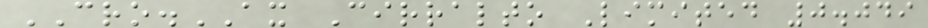CRO.AX Cirralto Limited 0.049
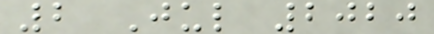2 Jul 2020
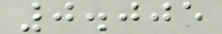0.005
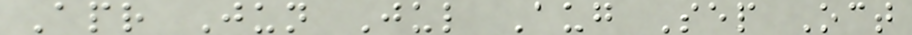Apr Jun Jul Aug Sep Oct
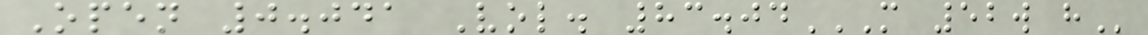Open 0.041 Vol. 83.04M 52W H
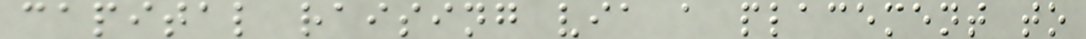capital raising via a placement to
